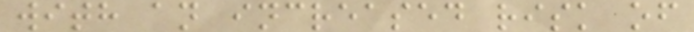with an increased risk of
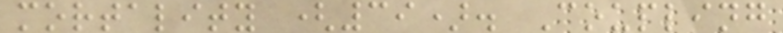mortality (39). Coupling
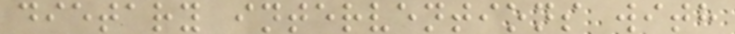dietary interventions with
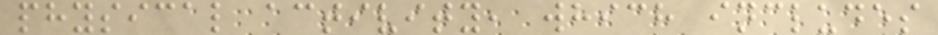physical activity, which includes
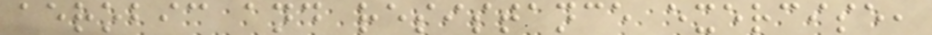aerobic and resistance exercise,
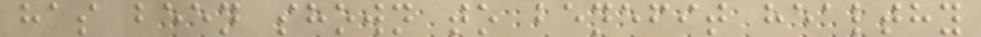has been shown to benefit healthy
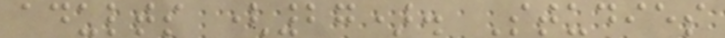adults (27). Studies
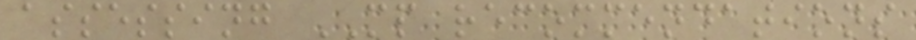assessing MP recommendations
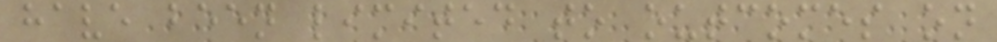have been limited to outcomes on
